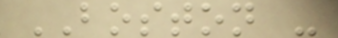BOSTON -
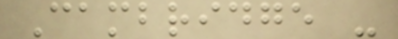Cambridge -
